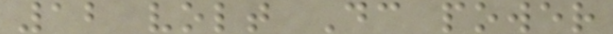12 volt Dc power
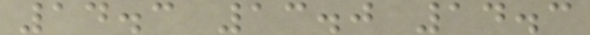14.3 13.0 14.3
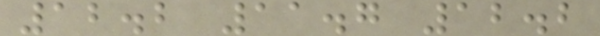12.2 11.7 12.2
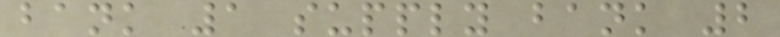bank 1 supply bank 2
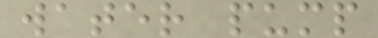water pump
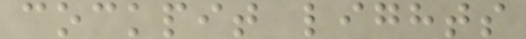cockpit lights
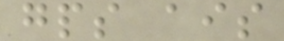gps ais
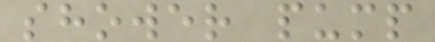shower pump
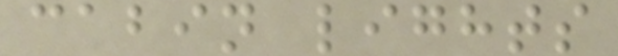cabin lights
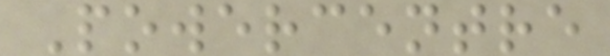Powercentre
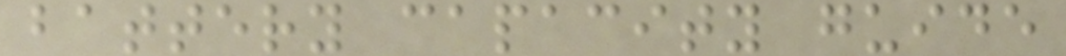battery capacity guide
